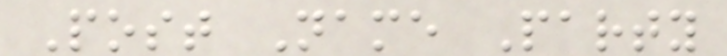Post Name Party
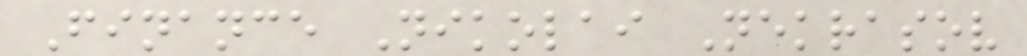Finance Nikolai Nekrasov
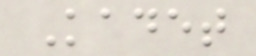Kadet
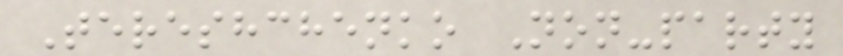Tereshchenko Non-party
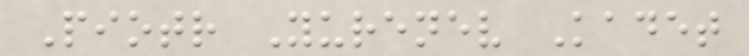Piotr Yurenev Kadet
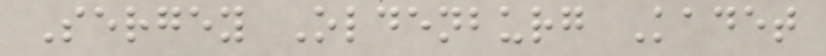Sergey Oldenburg Kadet
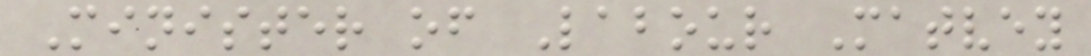Minister of Labour Matvey
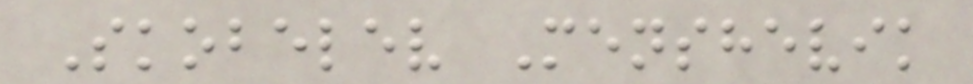Skobelev Menshevik
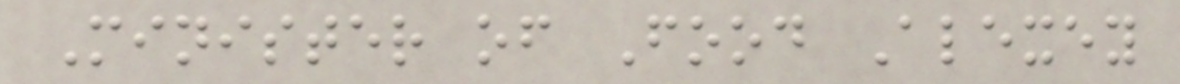Minister of Food Alexey
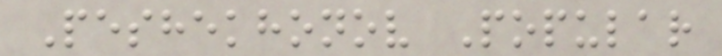Peshekhonov Popular
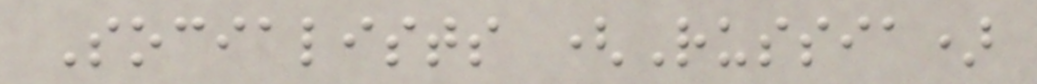Socialists (Russia)
